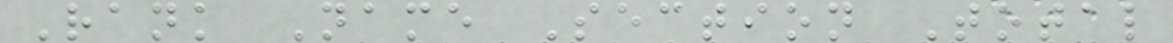Rank Name Section Total
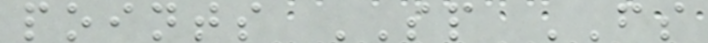points SP FS
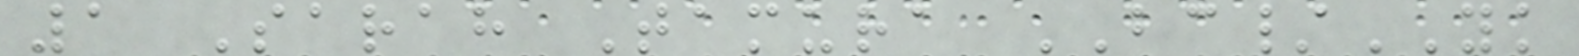1 Sarah Tamura BC/YK
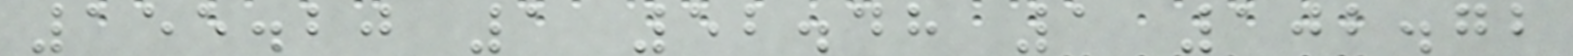155.20 1 52.48 1 102.72
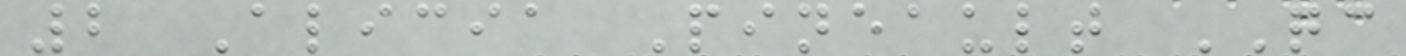2 Alicia Pineault QC
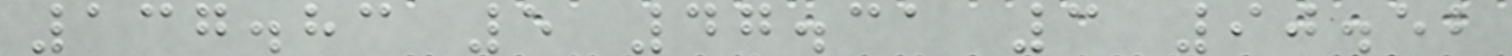137.83 5 47.31 3 90.52
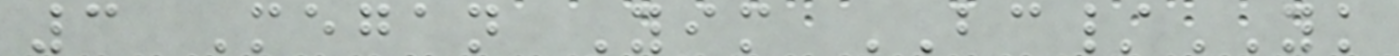3 Megan Yim BC/YK
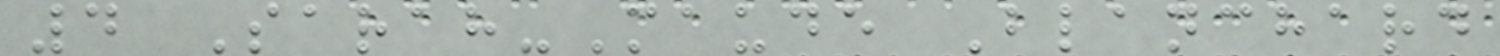4 Sarah-Maude Blanchard
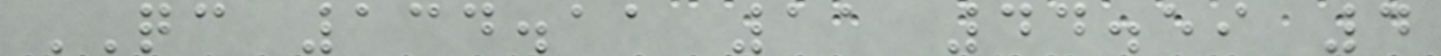QC 134.11 11 44.59 4
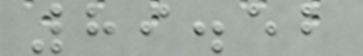89.52
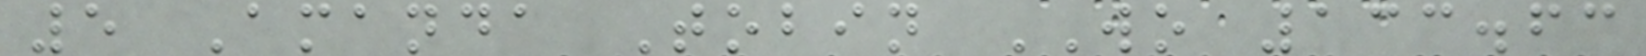5 Amanda Tobin WO 133.63
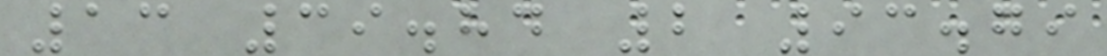13 39.84 2 93.79
